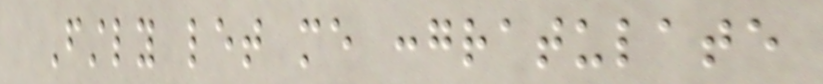Firstly let me congratulate
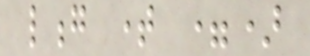long time =)
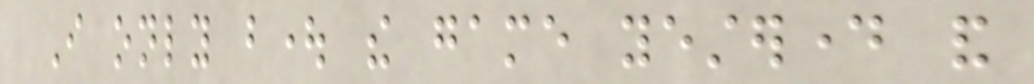I only bought the game yesterday and
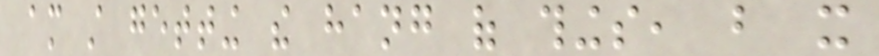am still getting the hang of things, but it
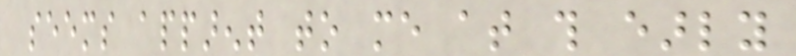seems apparent to me at this early
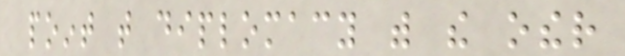point that diplomacy with the other
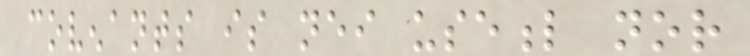covenants is neither useful nor
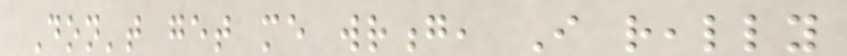Don't get me wrong, I really
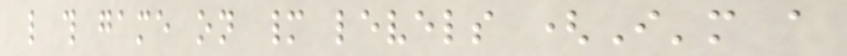like this game on many levels (I'm a
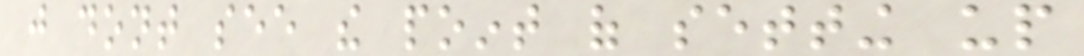just dont see the point of setting up
